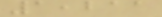1,211
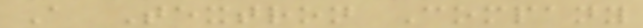A Textron Company
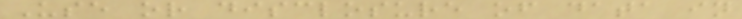Use or disclosure of data in
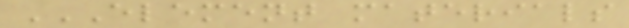ELEMENT MATERIALS
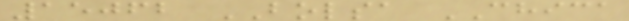15062 BOLSA CHICA
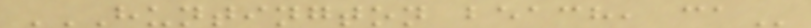HUNTINGTON BEACH, CA
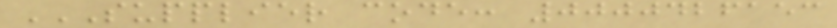SUPPLIER CODE: 0000426153
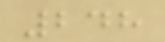248
